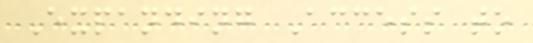Expanding Access to
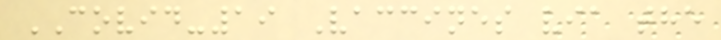COVID-19 Vaccines via the
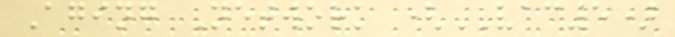Aging Network (VAC5)
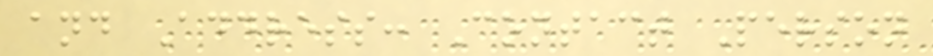and Address: Contact Person
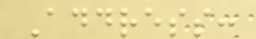Address:
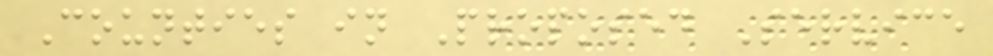Counties in Proposed Service
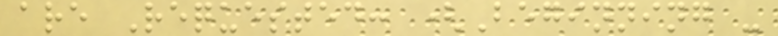are Requested: (Beginning -
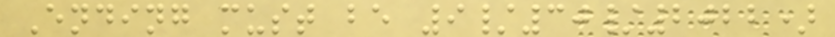Ending must be 9/30/2022)
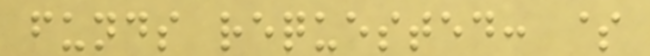funds requested: $
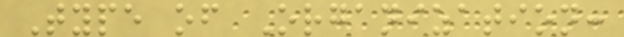Type of Organization:
